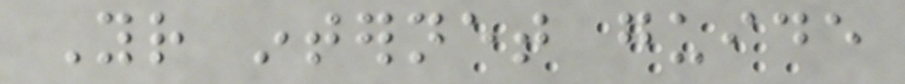Your internet guide
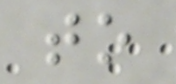to
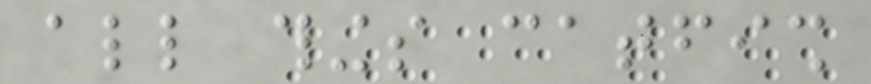all things catfish
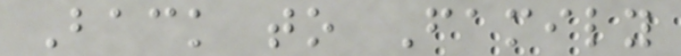Back to Family
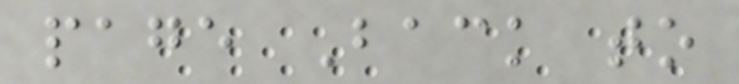page Back to
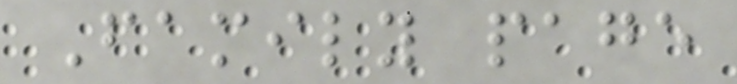Family page
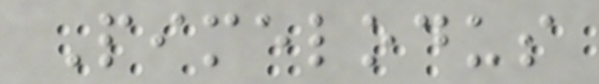Pimelodus
